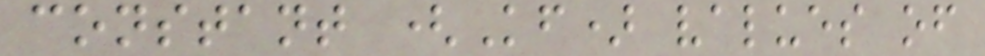constant (Kf) values of
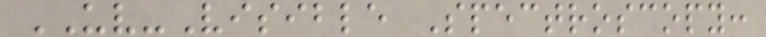UV-Visible Spectroscopy:
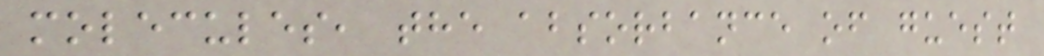molecules, the absorbance of guest
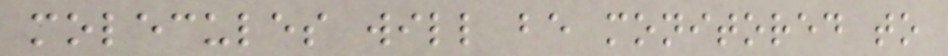molecules will be monitored to
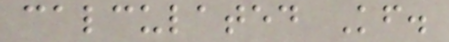calculated Kf.
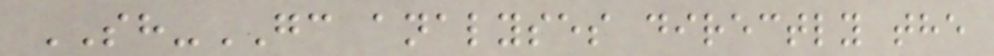SH-GC analyses directly the
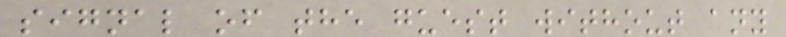signal of the guest without any
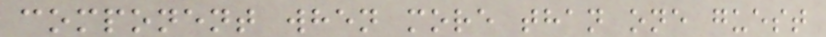component when more than one guest
